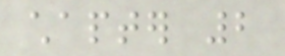chapter 2
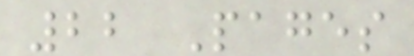22 Pages
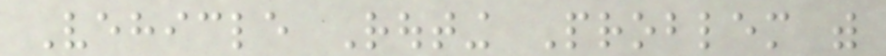Vehicle Routing Problem with
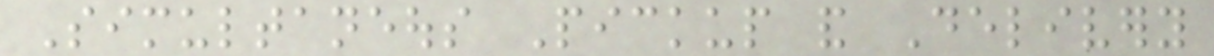Simultaneous Pickup and Delivery
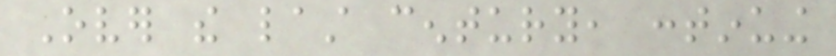Over the last century, continuing
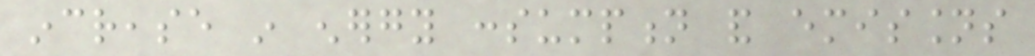increase in energy consumption and emissions
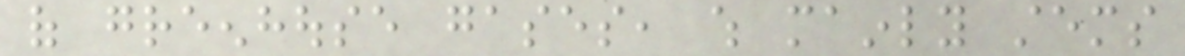of greenhouse gases, which mainly stems
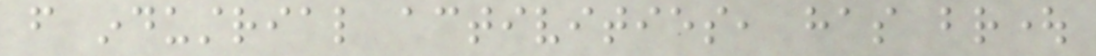from industrial activities, has brought
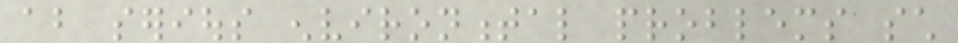about serious environmental problems such
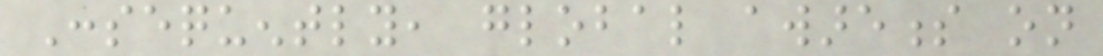Consequently, global awareness on
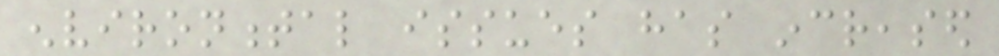environmental issues has increased
